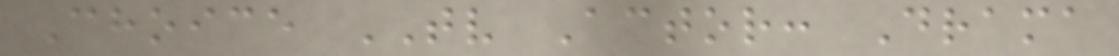Choice TV Actor: Drama
